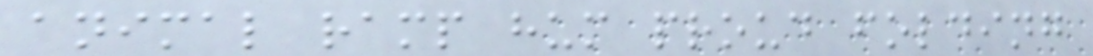animal ramp hum proud folding
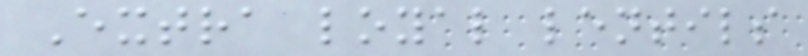Extra loyal lentils
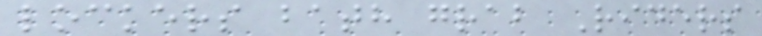lockers bath grab Riders
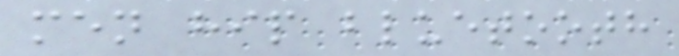men hip bluetooth
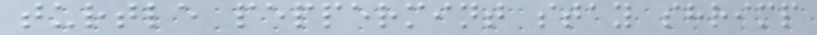turtle peppermint stay shrimp
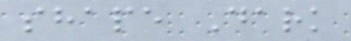shape Dark
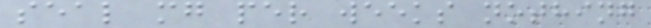seal mg per weeks nothing
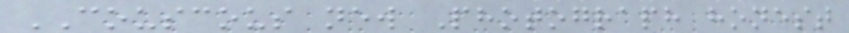COUSCOUS new Photograph honest
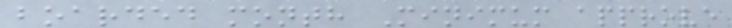boarded month Minimum approve
